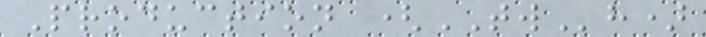Production (TWh)
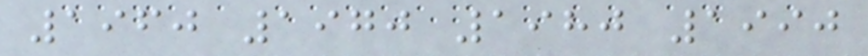1960 1970 1980 1990
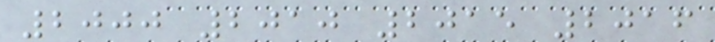2000 2010 2015 2016
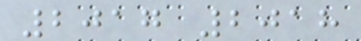2017 2018
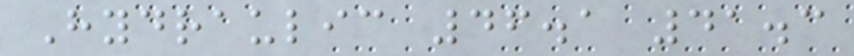Hydraulic 46.1 41.3
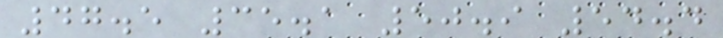47.5 35.1 50.9 54.4
